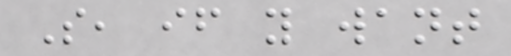So, if you want
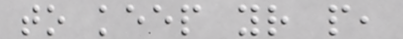to keep your people,
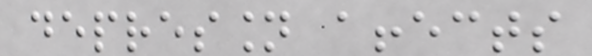depression affects
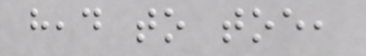head to toe,
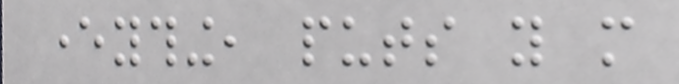everything, puts you more
